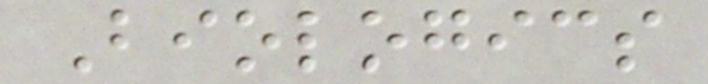Biologics
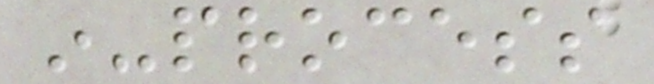in-process
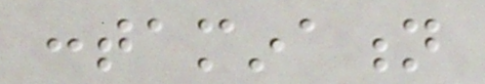contamination
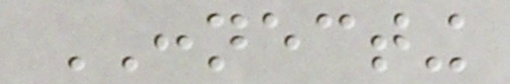CONNECTING
